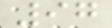97
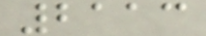2113
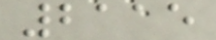2115
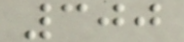300
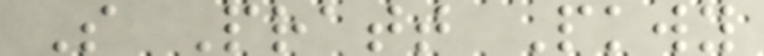S Pratt Pkwy
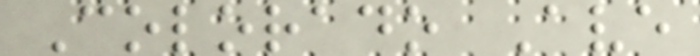Colorado Ave
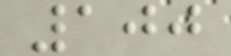100
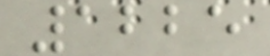1225
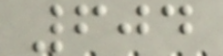604
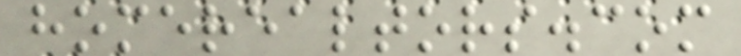homerealtors.com
